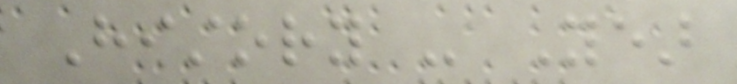History - Year
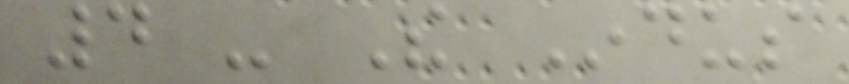4 - The Indus
